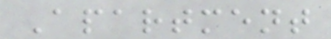Apartment
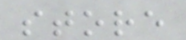store
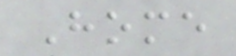Home
